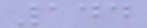144
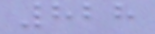828
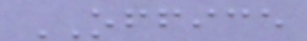OFFICE
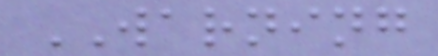WARNING
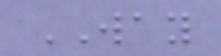WAY
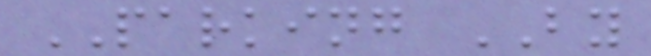PARKING BY
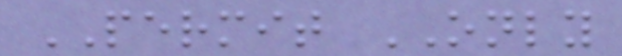PERMIT ONLY
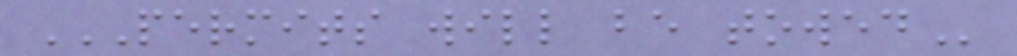PERMITS WILL BE TOWED
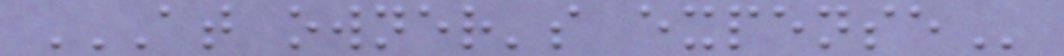AT OWNER'S EXPENSE
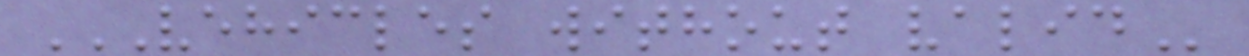VEHICLES WITHOUT VALID
